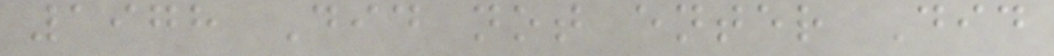1978 Did not enter Did
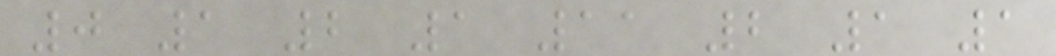0 1 2 1 11 2 1 1
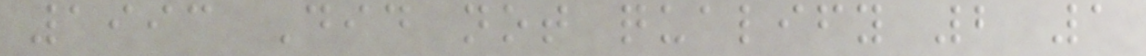1993 Did not qualify 2 1
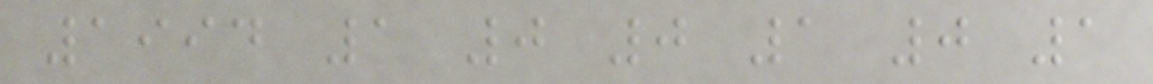1994 1 0 0 1 0 1
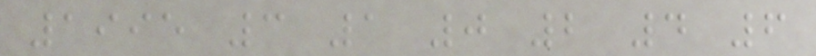1995 3 1 0 2 4 6
